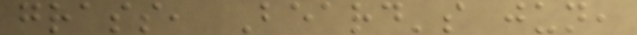grass, Beard's jun,
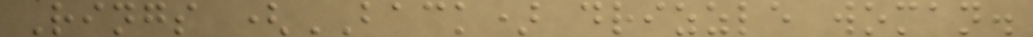Rings (BACK) drizzle woman.
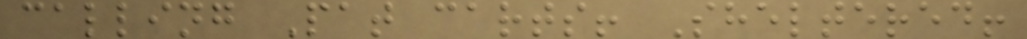calling Pat carts! Sheltered!
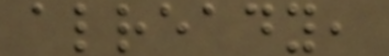already,
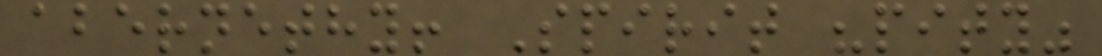abernethy! Spirit "pity"
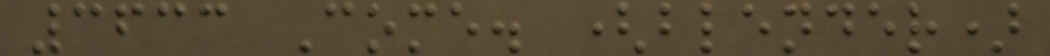3633 Come. (blender)
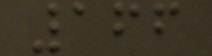166
